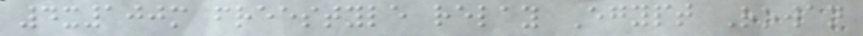4x100m freestyle relay Egypt Rowan
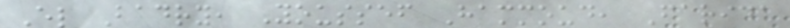El Badry, Youssef Hammoud, Farida
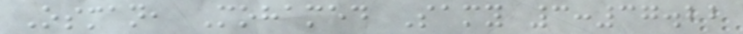Osman, Mohamed Samy 3:37.22
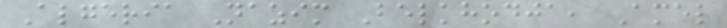Algeria Nazim Belkhodja, Amel
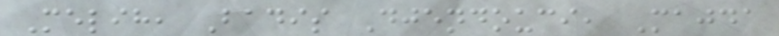Melih, Badis Djendouci, Majda
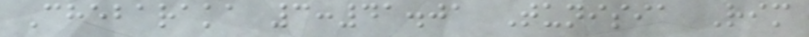Chebaraka 3:41.01 Tunisia Rim
